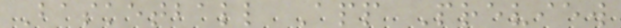Basketball App Preview
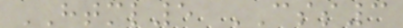HTML5 CSS3
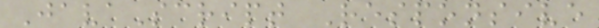JavaScript Responsive
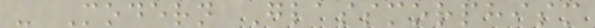- Modern Glassmorphism
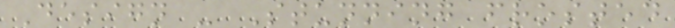Design - Stunning frosted
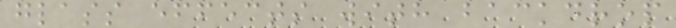glass effects with backdrop
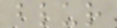blur
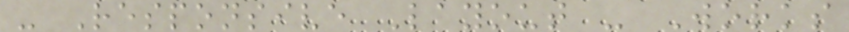- Responsive Layout - Works
